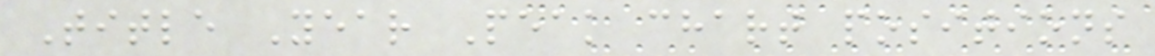Title Year Peak chart positions
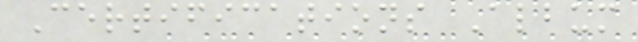Certifications Album
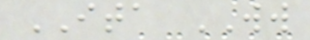ITA WW
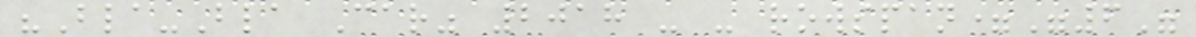"Bla-Bla Car" 2018 - - rowspan="6"
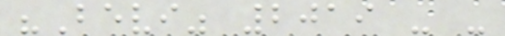"Bevi" 2019 - -
